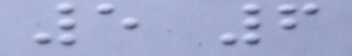5 6
